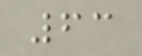63
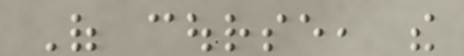Of course, the
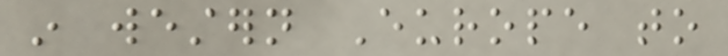in western Europe to
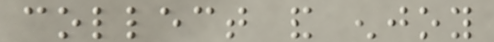collect and enjoy
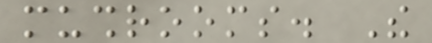mushrooms. The
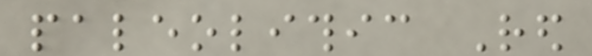paleolithic Red
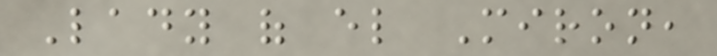Lady of el Miron,
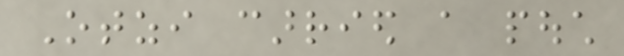Otzi carried a pouch
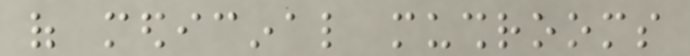of medicinal mushrooms
